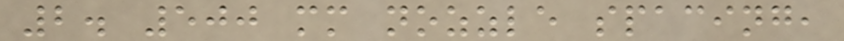2. 500 mm nozzle spacing,
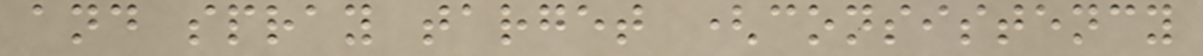and spray target (consistency
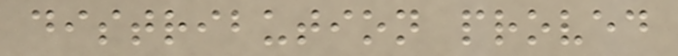distribution proved
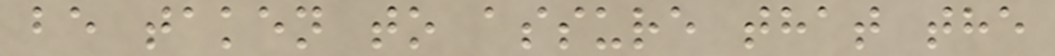be taken to assure that the
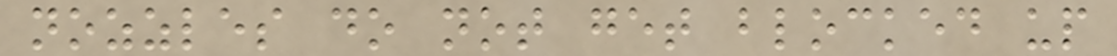nozzles do not get blocked up
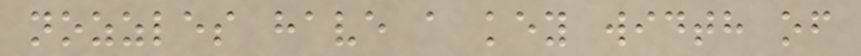nozzles have a key width of
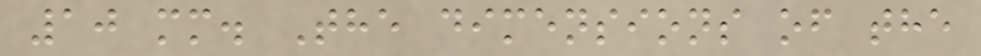10 mm. The dimensions of the
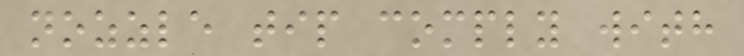nozzle tip comply with
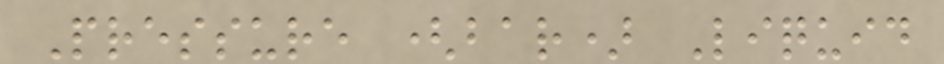Pressure (bar) Liquid
